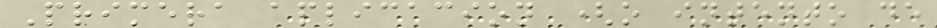Primera aplicacion (o intento de
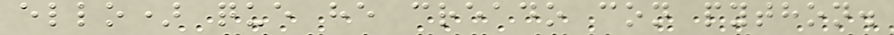ello) que he creado con python.
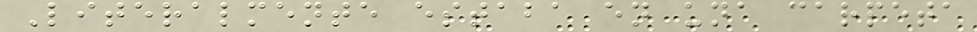Literalmente estaba en una carpeta
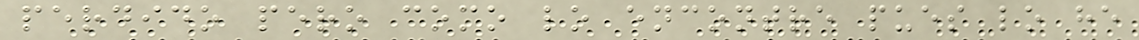perdido pero como lo encontre pues lo he
